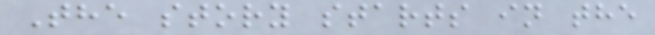The story starts in the
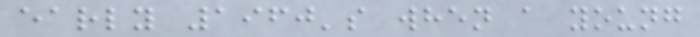early 1960's when a young
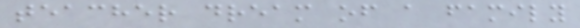teacher dream of a family
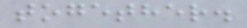together.
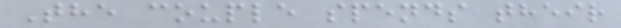The couple spends their
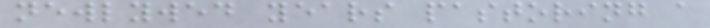newlywed years pastoring a
